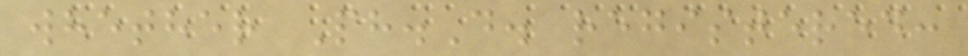whether Ph.D. registered:
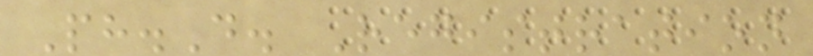Ph.D. Registration
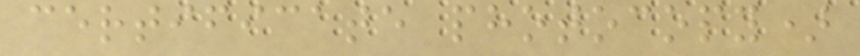certificate photocopy)
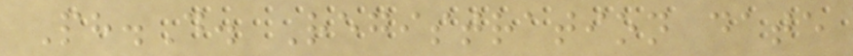Ph.D. Registration date
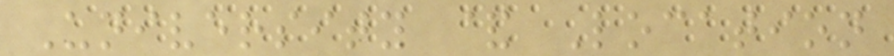University & Location
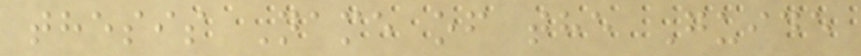thesis Name of the Guide
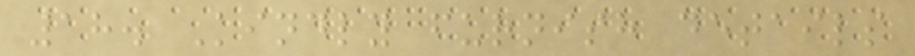18. Kindly furnish details
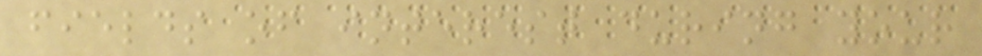fields of interest during your
